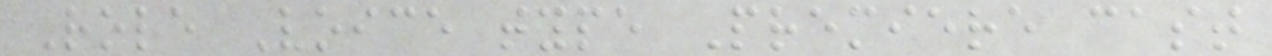Role Voice type Premiere cast
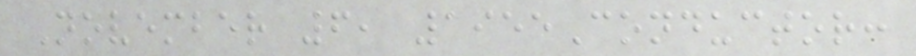November 6, 1955Conductor:
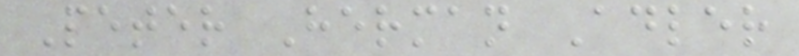Peter Herman Adler
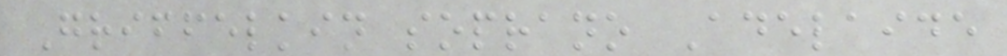Griffelkin soprano Adelaide
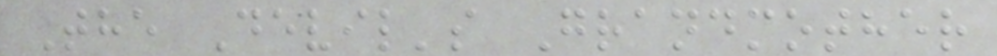The Devil's Grandmother
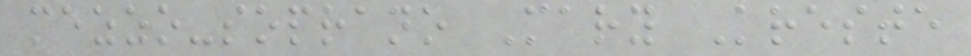mezzo-soprano Mary Kreste
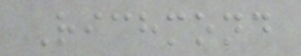Richmond
